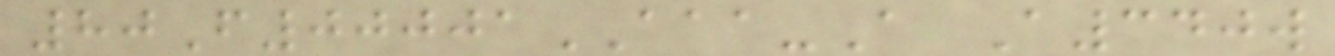80F00001AAA-A A340w
